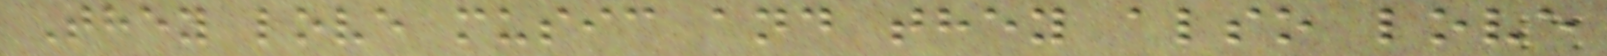They love music and they also love
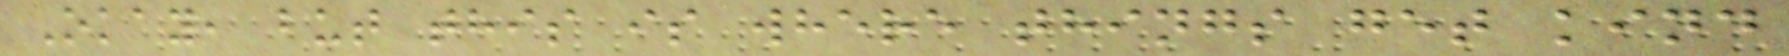Okay, but this is where things get kind
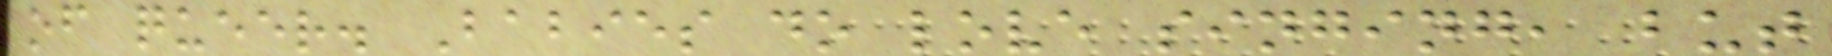of queer. Babies do love singing, but
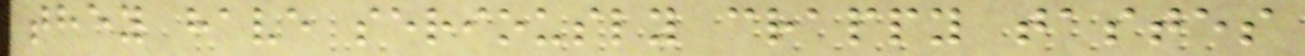they have seriously crappy tastes
